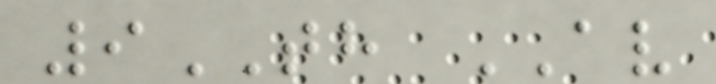9TH AV
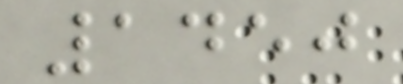1450
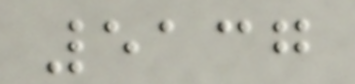5137
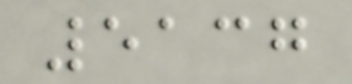5137
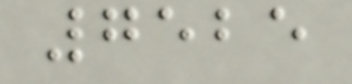7525
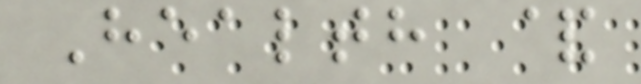Health &
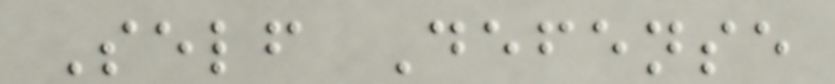Self Defense
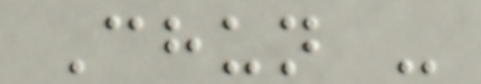Chun -
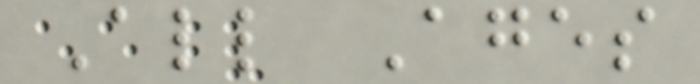All Ages
